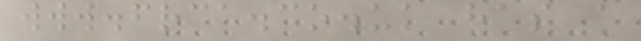www.frca.co.uk has a
